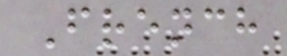French
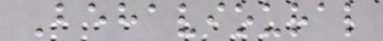Behavioural
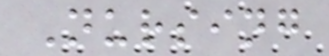Nursing
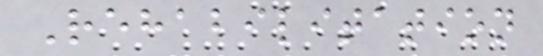Rehabilitation
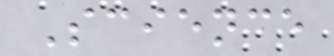Science
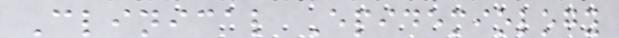Clinical Epidemiology
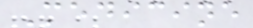Medicine
